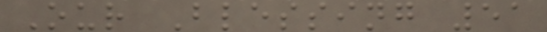Our Blessing 51
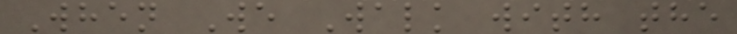When We Walk with the
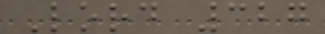Lord 327
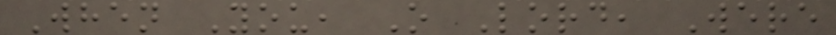When You, O Lord, Were
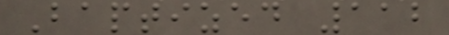Baptized 112
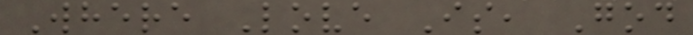Where Love Is, God
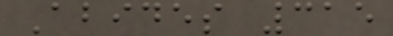Abides 315
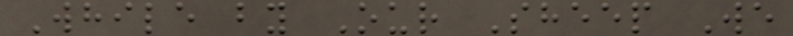While by Our Sheep We
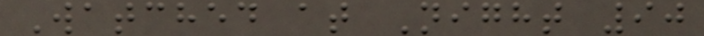Watched at Night 90
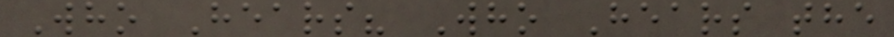Who Hears? Who Hears the
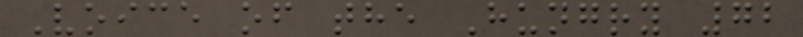Voice of the Hungry 72
